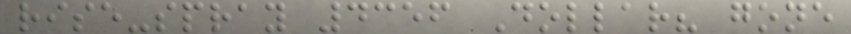rise-spray 4356 Dollar? gone
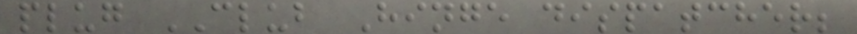plug CLUB Hinge dispatcher;
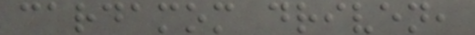cardamom driven,
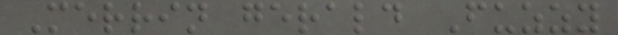Merrin gerald Fuzzy
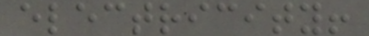electricity!
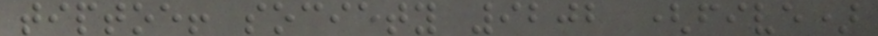tiptoe! society 9202 (five)
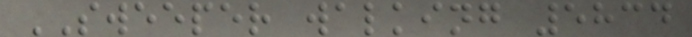SWEEPER walking 5834
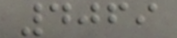4069
